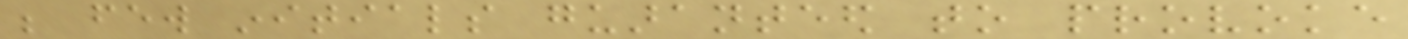be few initials guaranteed to provoke
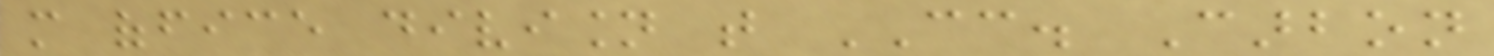more office division that CC. Carbon
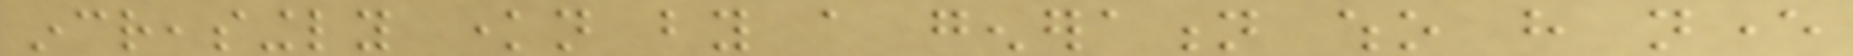increasingly known by a generation who have never
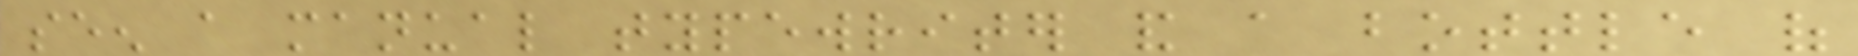seen a manual typewriter and a bottle of
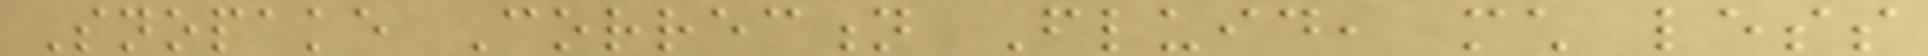Snopake Correction Fluid, much less
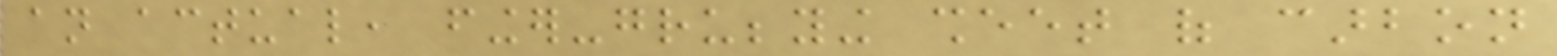an actual, finger-grubbying sheet of carbon
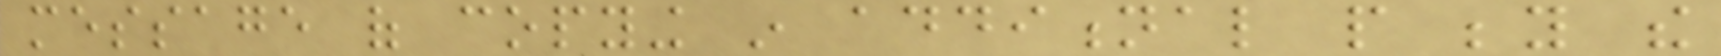message of copying in additional people beyond the
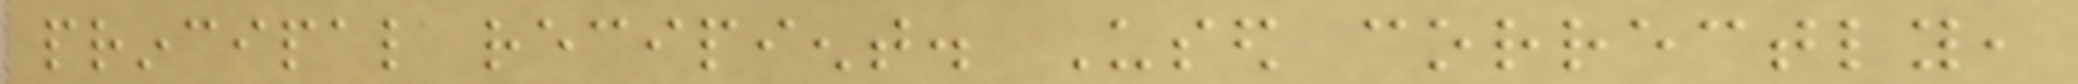principal recipient. Used correctly,
